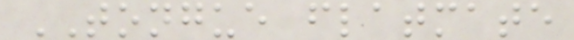TONGUE flatmate
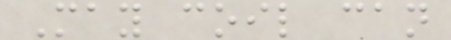May coil can
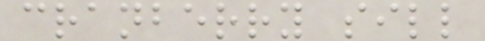cranberry sill
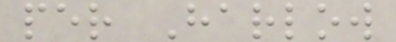per Harlow
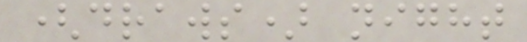(draws) night
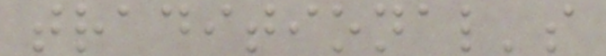traditional's
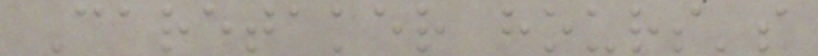Caretaker hours's
